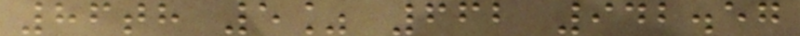86th 5% 662 942.57
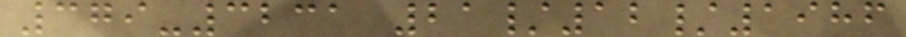379-3231 21/12/1986
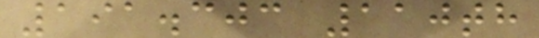191.303 110th
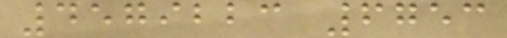4579223 6753
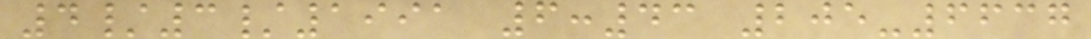4/3/1991 6:43 205-6637
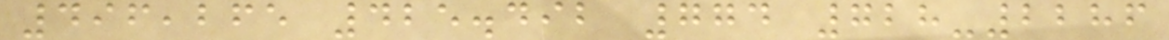496,265 425.492 774 728-2286
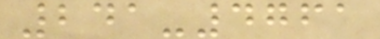241-4761
